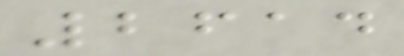2614
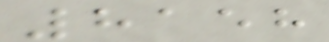8158
